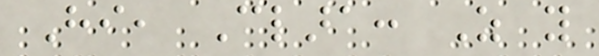Hi, Clara: As you
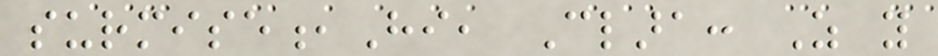surmise,Hi, Clara: As you
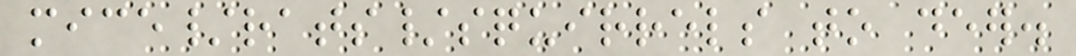mice/rats/squirrels to deer.
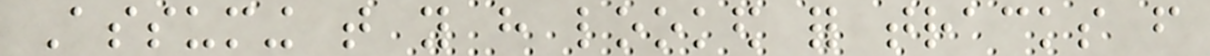Assuming that you have looked for tracks from
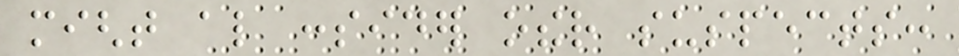might also consider other suspects:
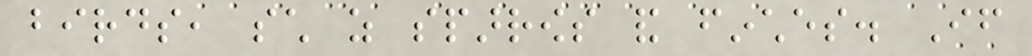birds, such as sparrows and finches. If
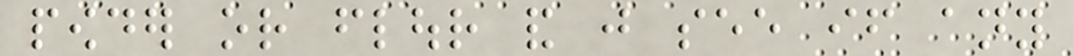powder or flour and just see if any
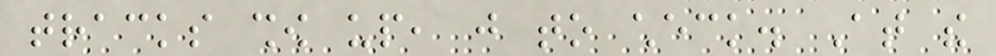tracks show up, just to check. At the
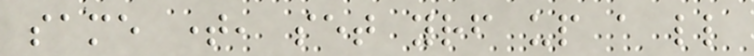same time, set yourself up a little
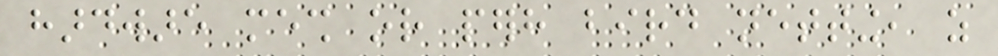hardware mesh or perhaps bird netting, as
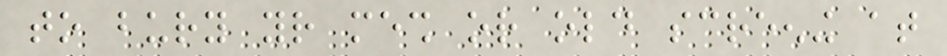to bury your mesh or old screening at
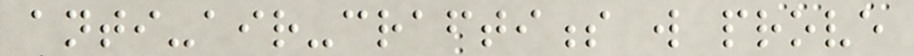anti-air-craftiness will prove
